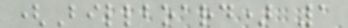(Billboard) 1
